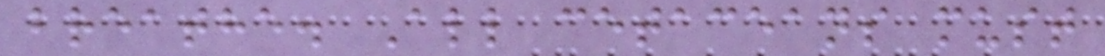breathe. All cetaceans must
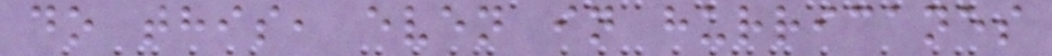do this, even in hurricanes
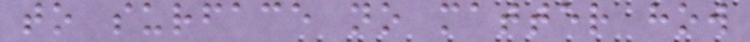to surface no matter how
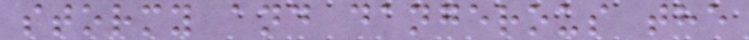stormy and dangerous the
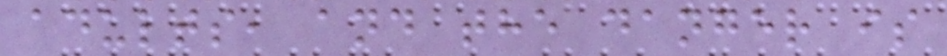adults, and the danger is
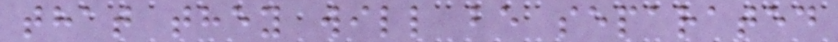that they will be separated
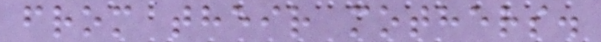from their mothers.
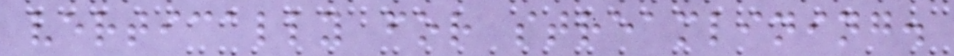vertically for streamlining.
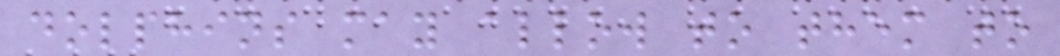dolphins may allow to them to
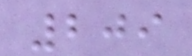209
